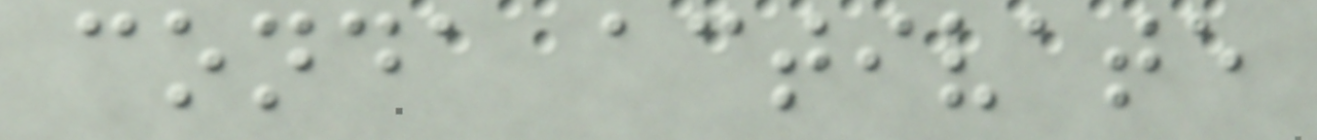conda activate
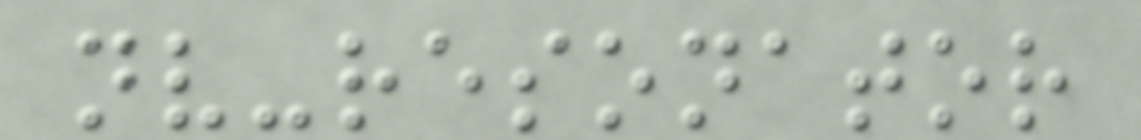nv-resonator
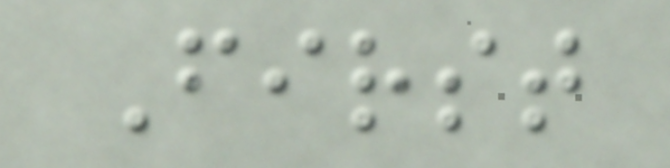First
